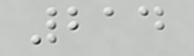214
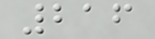216
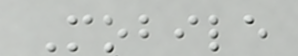Mobile
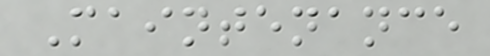Maintenance
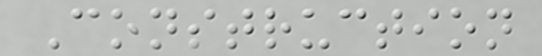Construction
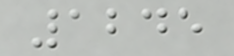1245
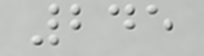245
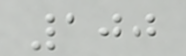100
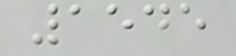1545
